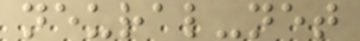neural-net
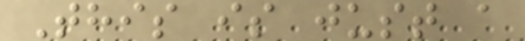This is just a
